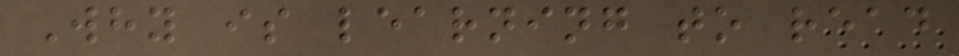Why is learning to read
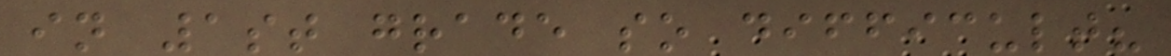in 1st grade so difficult?
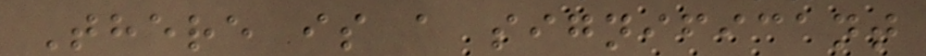There is a significant
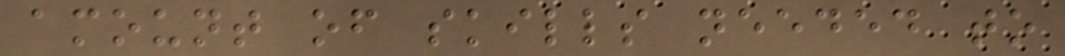amount of skills needed to
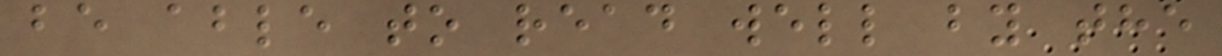be able to read well by the
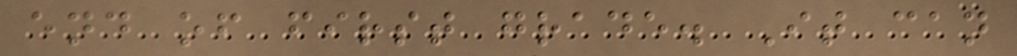end of first grade. It can
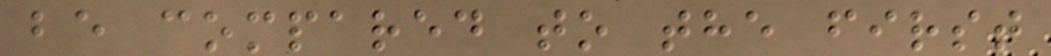be compared to the first
